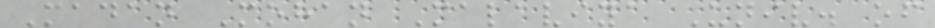Madan Mohan Malaviya Univ. of
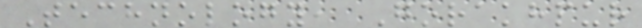Technology, Gorakhpur
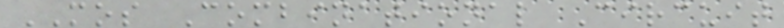MOS Combinational Circuit
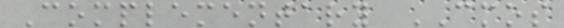Complementary CMOS
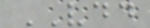VDD
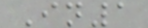In1
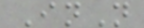InN
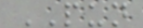PUN
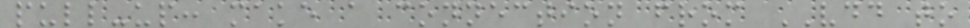pull-up: make a connection from VDD to
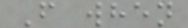F when
